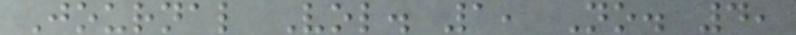Journal Vol. 1, No. 4,
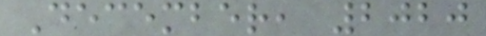December, 2020
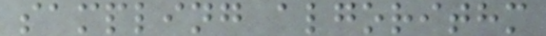sampling algorithm
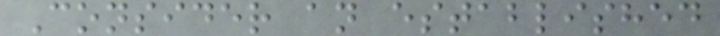Consider an established
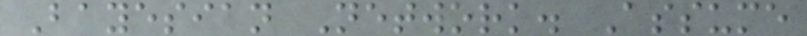Bayesian Network. Assume
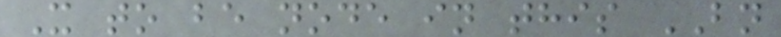X to be node in this BN
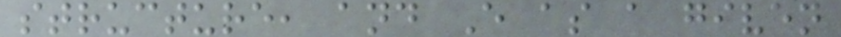structure, and E as a given
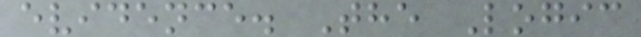evidence. The Logic
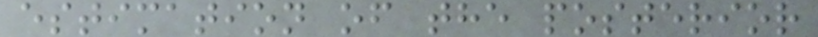estimation of the posterior
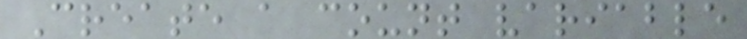Create a count variable
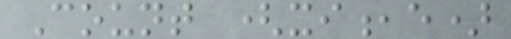Count (xi,e)
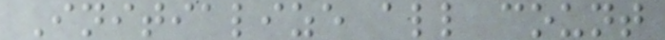Initialize all count
